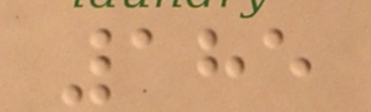185
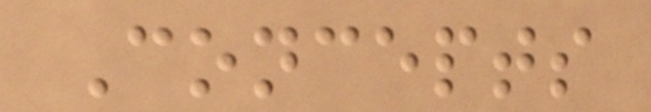Concepts
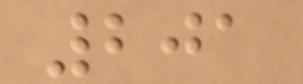201
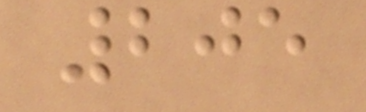205
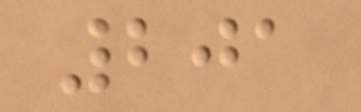201
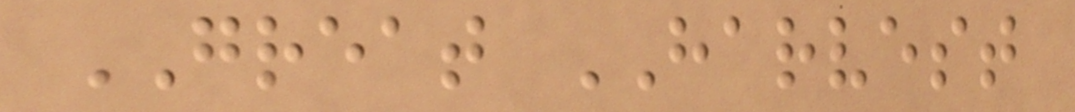GREAT HARVEST
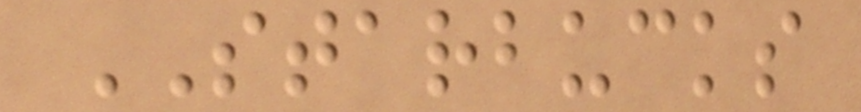STARBUCKS
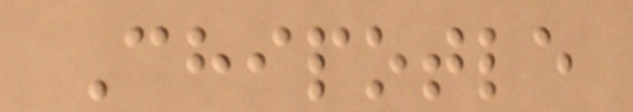Chipotle
